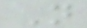N
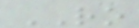RO
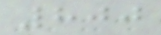800
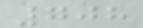708
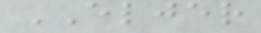ELJER
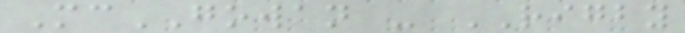McGOWAN - RIGBY
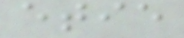etie
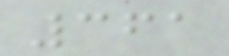361
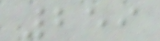259
